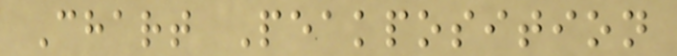Chart Peakposition
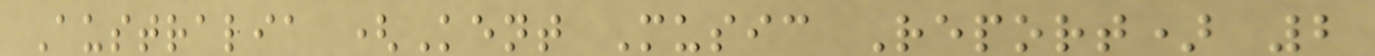Australia (Kent Music Report) 2
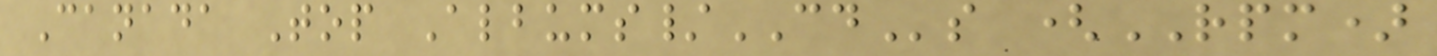Canada Top Albums/CDs (RPM)
